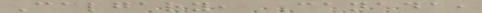Calgary, Canada,
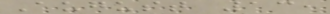August 13,
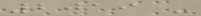2019 -
